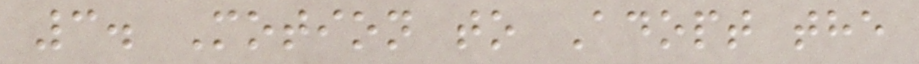3. Motion to Adopt the
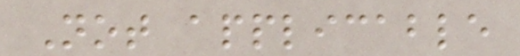Not applicable
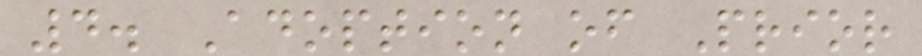4. Adoption of Prior
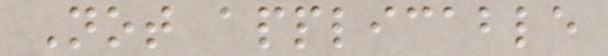Not applicable
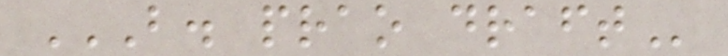B. PRAO DRAFT
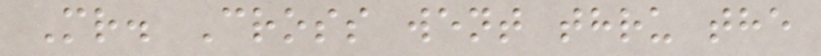Mr. Cross went thru the
